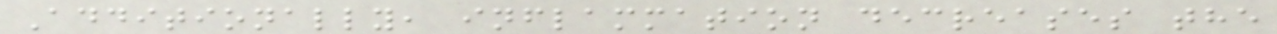Additionally, inflammation decreases the
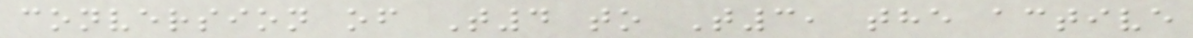conversion of T4 to T3, the active
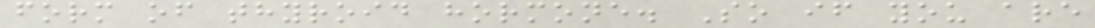form of thyroid hormone. So if you are
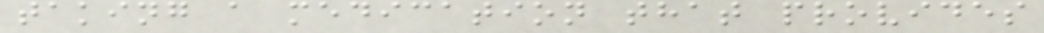taking a medication that provides
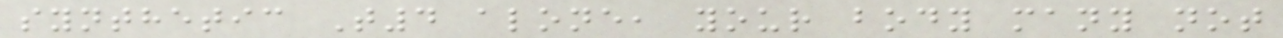synthetic T4 alone, your body many not
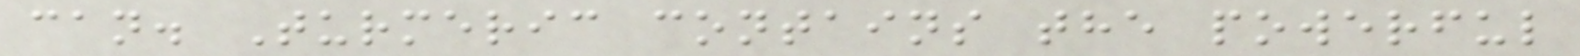can. Turmeric contains the powerful
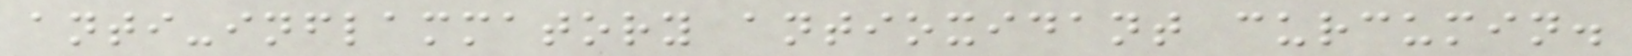anti-inflammatory antioxidant curcumin.
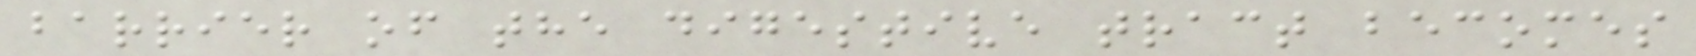barrier of the digestive tract becomes
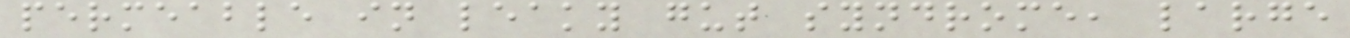permeable in leaky gut syndrome, large
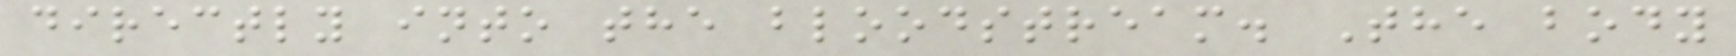directly into the bloodstream. The body
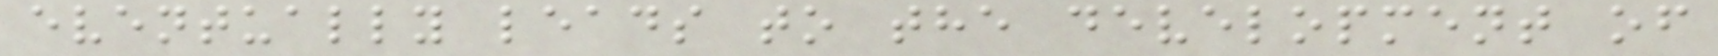eventually leads to the development of
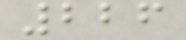226
